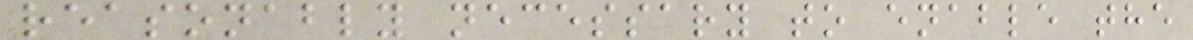reasonably necessary to enable the
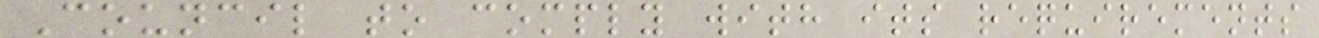Council to comply with its requirements
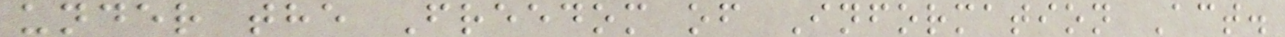under the Freedom of Information Act.
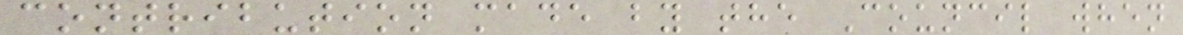contribution made by the Council when
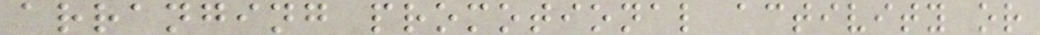arranging promotional activity or
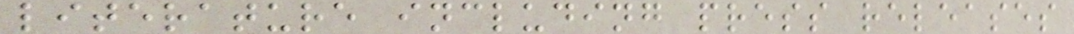literature including press releases
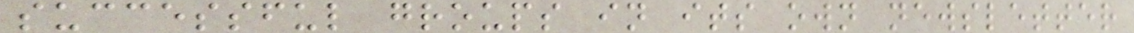successful groups in its own newsletter
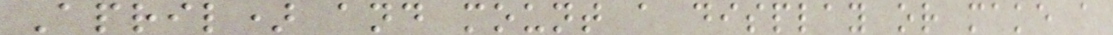April) and mount a display or make a
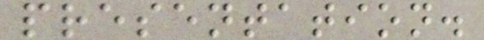presentation.
